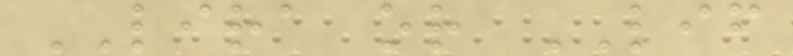LIRA or LIF
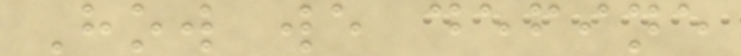How we define
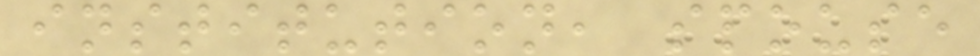institution, spouse
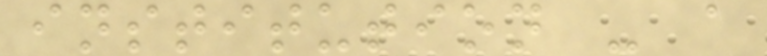institution - a
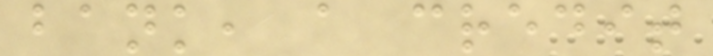bank, a credit
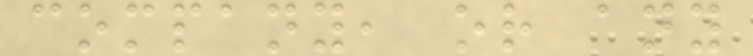company, or any
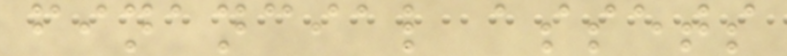financial assets
